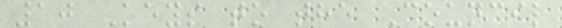10 Keys to the Council
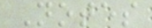Notes
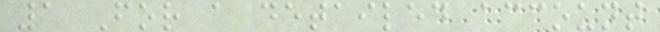1 For a detailed account
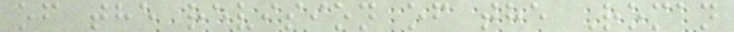of the revision of the Roman
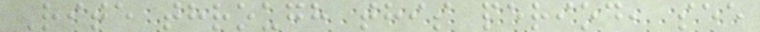Rite through this period, see
